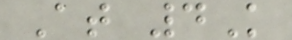At 4K
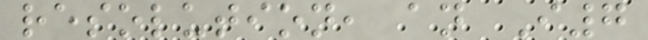resolution, an I7
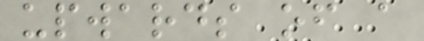upwards of a
